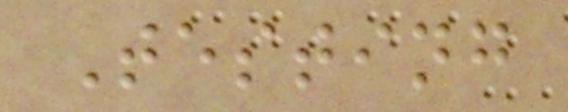Testing
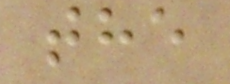the
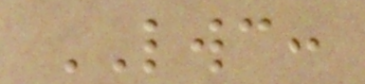LWC:
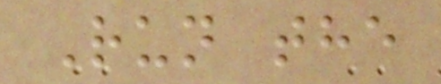Run the
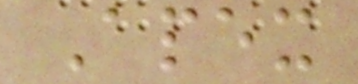Apex
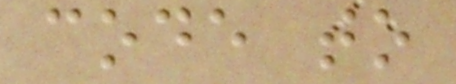code to
